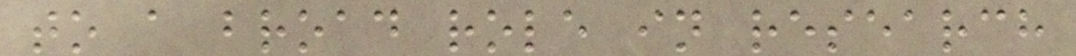to a broad role in research
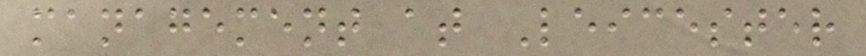management at Leicester
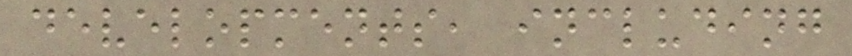developments, including
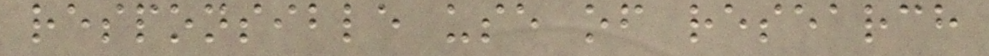responsible use of research
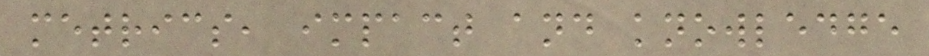metrics, impact and knowledge
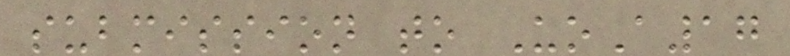submission to UoA17
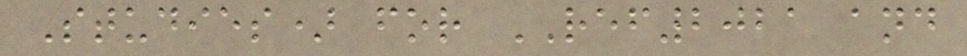Studies) for REF2021 and
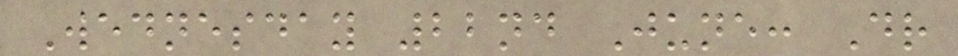Wednesday 22nd June: Dr
